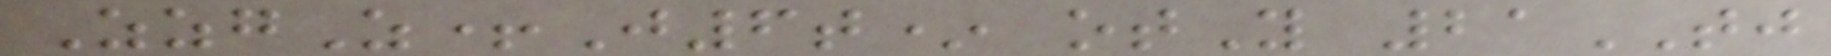ZzgZ+J6t* otY 21TJ
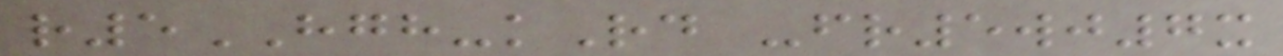r5HGH-kRd -fr5wj7x
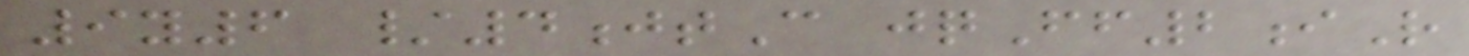9y6 /4jtC jqFf2iR
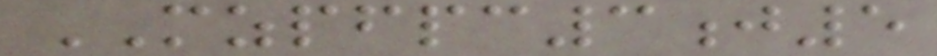MZPFPC3j5
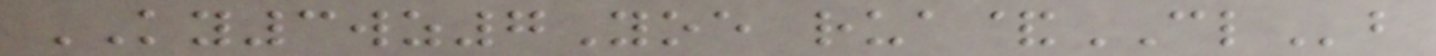KY3wz7Yoe rua&CLb
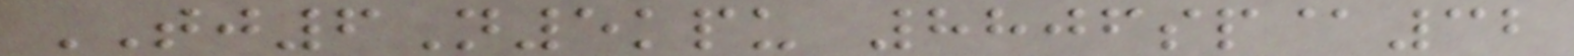TJ6N5kpu 8806sp@32
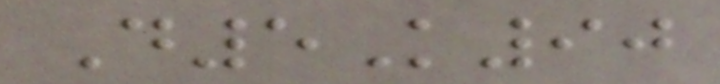D5K90
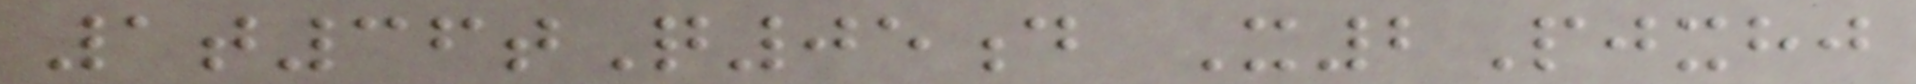1t36tQ05d X2Pjxhj
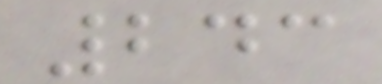243
